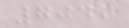7049
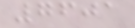7601
